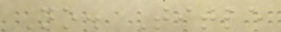No. Title
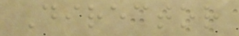Director
